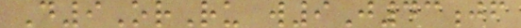D9OrRu w9J43jf
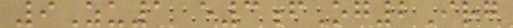9Zu1 e3fOg2Irg
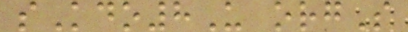sKdo8U orgS
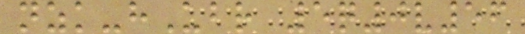nzk-hUbr 5q0v56
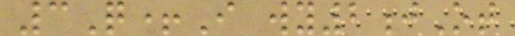3Q+I wy2jOt
